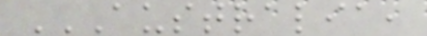AUSTRALIA,
